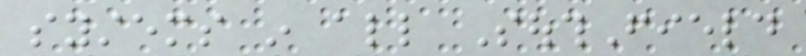systems in all SouthField
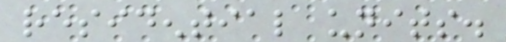residential units.
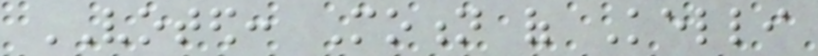VOTED: Motion of Kelli
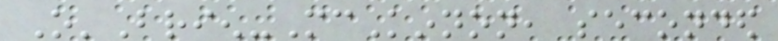O'Brien-McKinnon, seconded
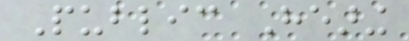Public Hearing
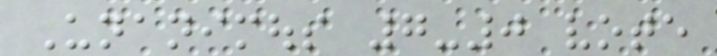Unanimous 7-0 vote
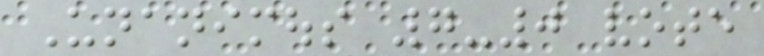Unanimous 7-0 vote
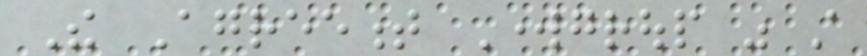The Agreement Workgroup was still
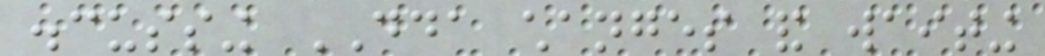discussing DDA changes and waiting
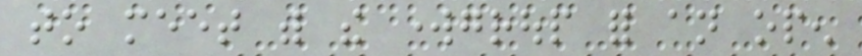to meet with the workgroup for an open
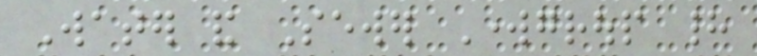Water and Sewer Workgroup had
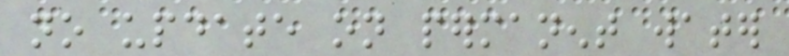no update on permanent water
